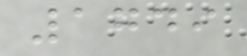1749
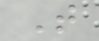T
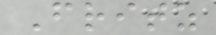Fritz
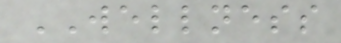WELLNESS
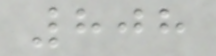808
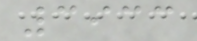3933
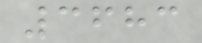3683
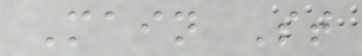Main St
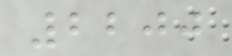2200
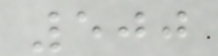500
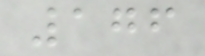176
